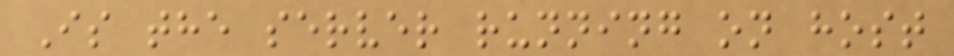Is the server running on host
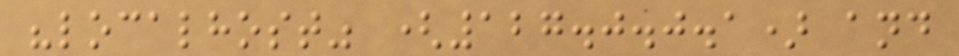"localhost" (127.0.0.1) and
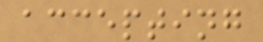accepting
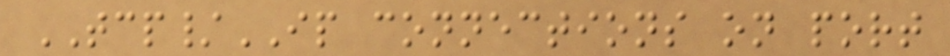TCP/IP connections on port
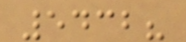5432?
